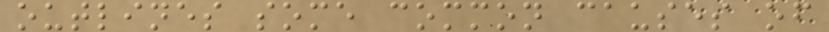outlines some common causes of
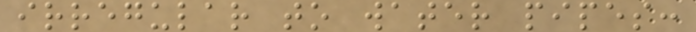irregular to water pipes:
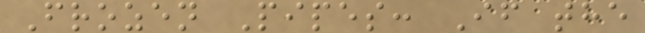Frozen Pipes: If the
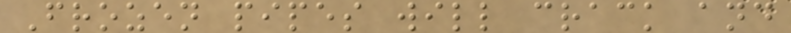Frozen pipes will crack and
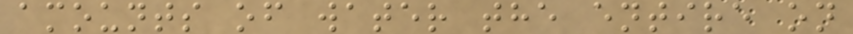amounts of water the entire on
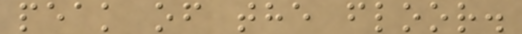peak of the floor.
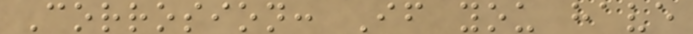Corrosion: If you have
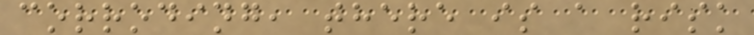corroding, there is a risk
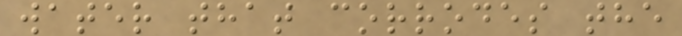water that corrodes the
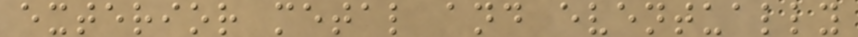exterior metal and eventually
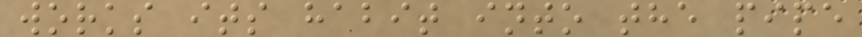works its habit into the pipe
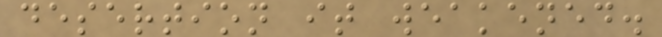desertion it weakened.
